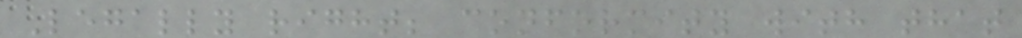Legally right; conformity with that
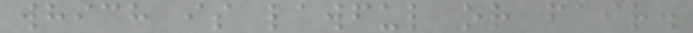which is lawful or fair.
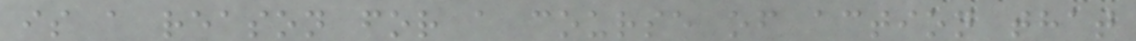is a reason for a course of action that
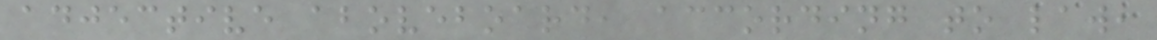adjective aboveboard, according to law,
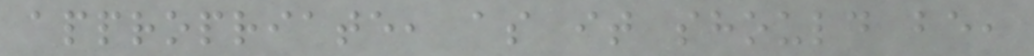appropriate, as it should be,
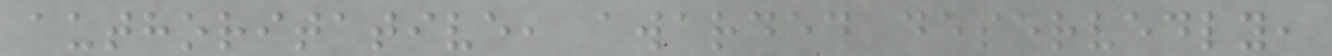authoritative, awarded deservedly,
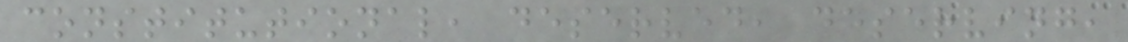constitutional, deserved, deserving,
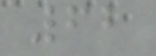62
